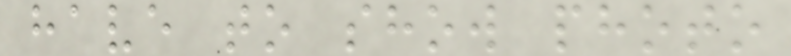have to show photo
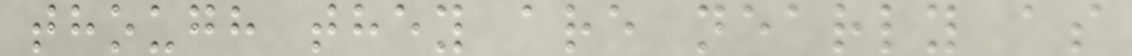though they are nearly as
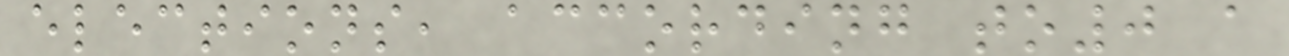elections, according to0 a
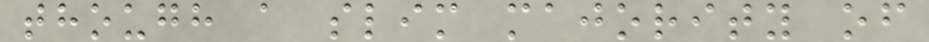though a slim majority of
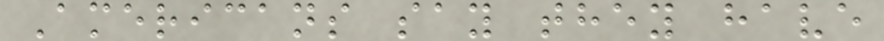Americans say they have
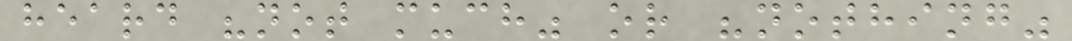heard "not much" or "nothing"
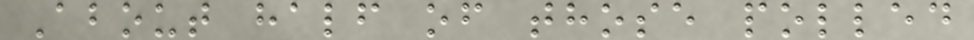About half of those polled
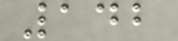142
